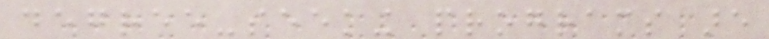degree-seeking programs are
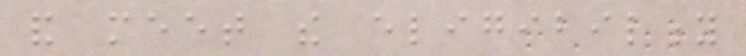and meet the eligibility
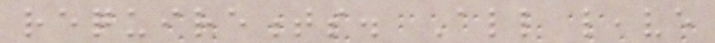requirements. All leave
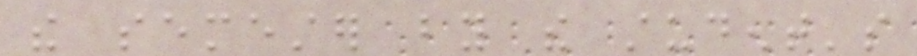the semester by the student's
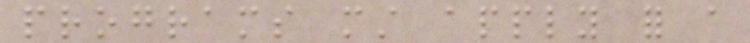programs must apply for a
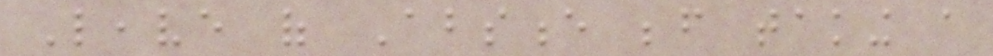Leave of Absence before taking a
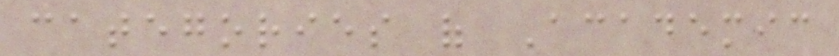categories of Academic
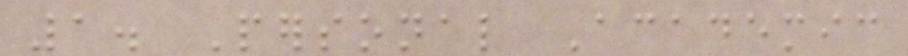1. Personal Academic
